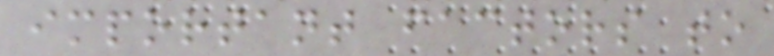important factors to
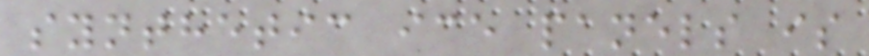synthetic ice panels is
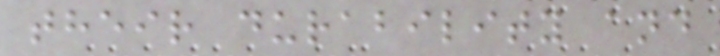their durability and
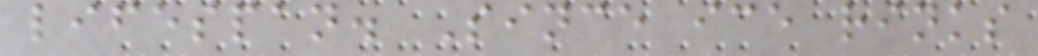lifespan. Since ice rinks
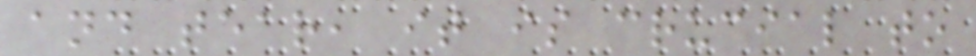and tear, it is crucial to
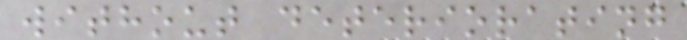without deteriorating
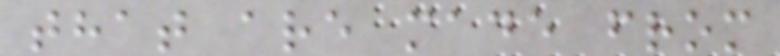that are made from
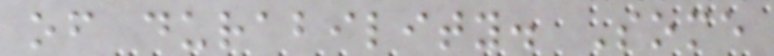of durability. Some
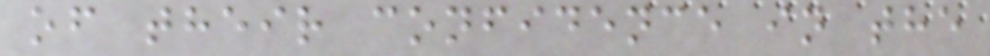of their confidence in the
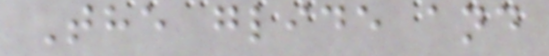The glide and
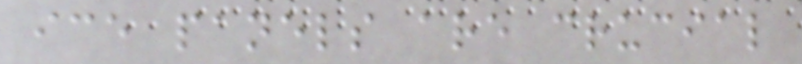ice panels are crucial
